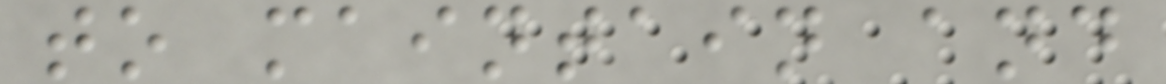to maintain and
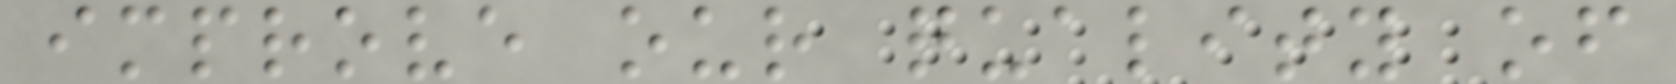improve our quality of
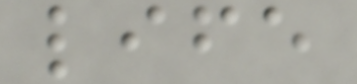life
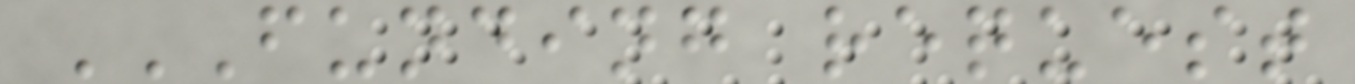FUNDING REQUEST
